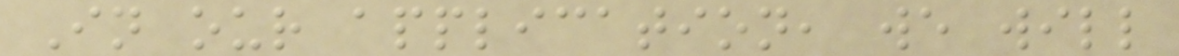In our application, we will
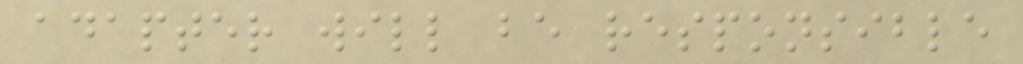adapter will be responsible
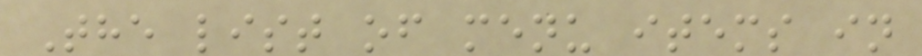The list of menu items in
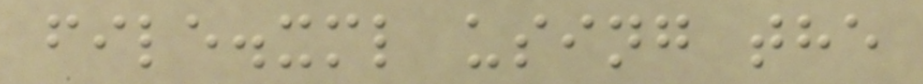file.xml using the
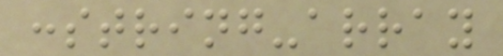:string-array
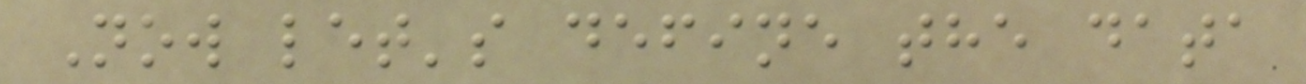Now let's define the data
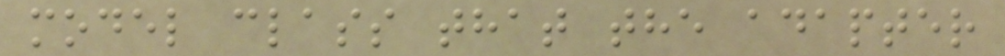model class that the adapter
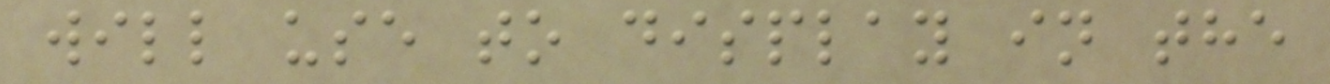will use to display in the
